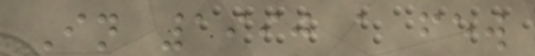In 1990 a few
